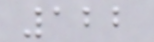122
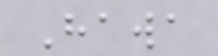Hawa
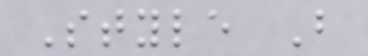Style B
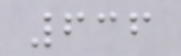636
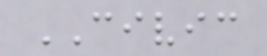CIVIC
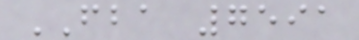FBA 7591
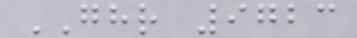GHR 9723
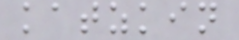katzkin
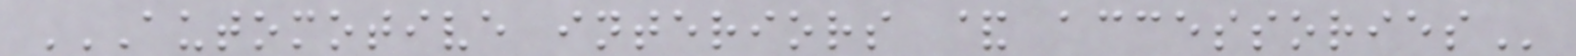AUTOMOTIVE INTERIORS & ACCESSORIES
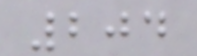204
